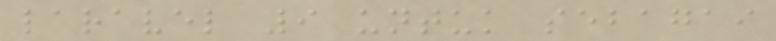laravel 9 untuk sebagai
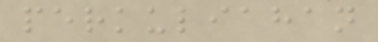perkuliahan
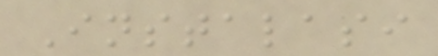Instalasi
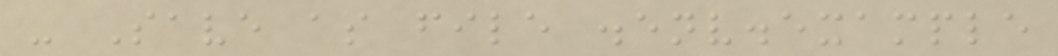- Save as file .env.example
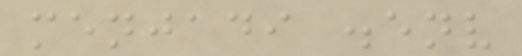menjadi .env
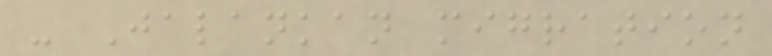- Jalankan migration
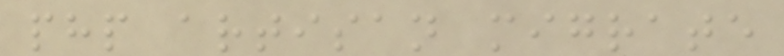php artisan migrate
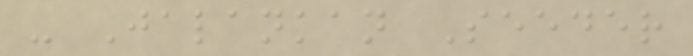- Jalankan Seeder
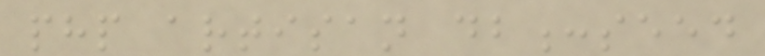php artisan db:seed
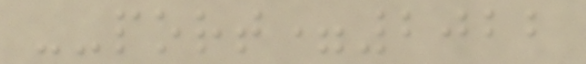--port=2022
